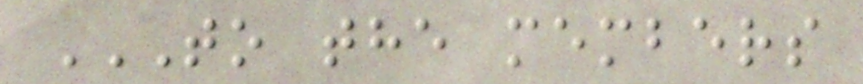TO THE MEMBERS
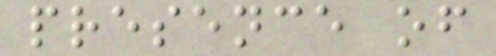presence of
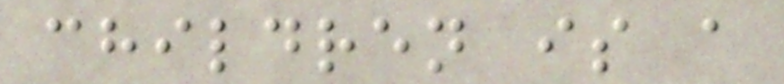children is a
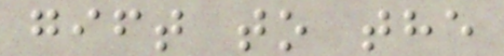gift to the
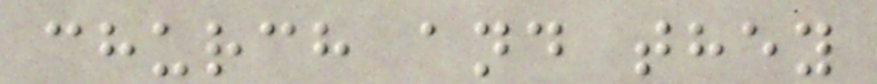church and they
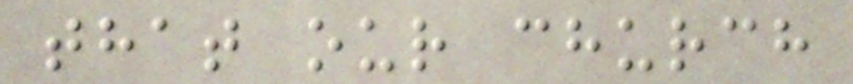that our church
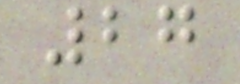27
